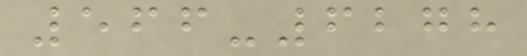566-6278
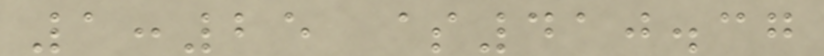1:25 $410.37
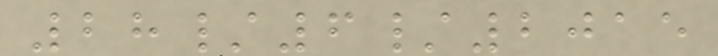28/6/2015
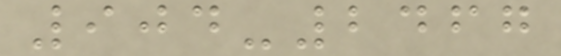904-2467
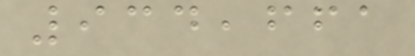934,661
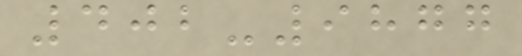402-9877
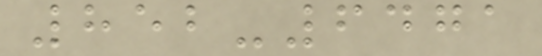852-6471
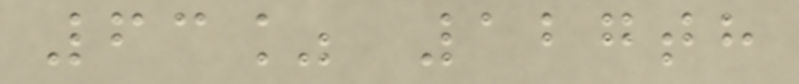63% 127th
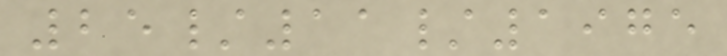25/11/1975
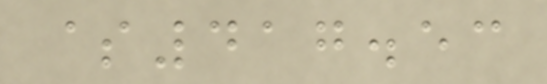$417.53
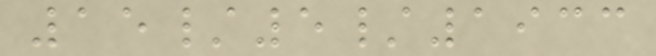15/5/1933
